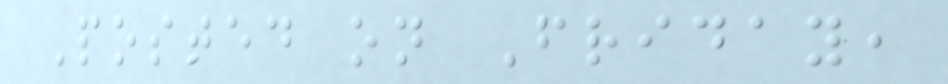Posted on Friday,
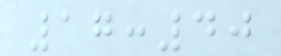17:40
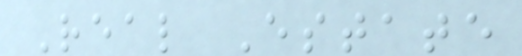Real Estate
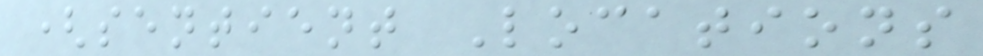(sentient Locations
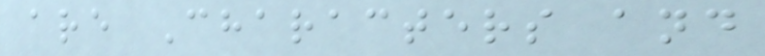are Characters and
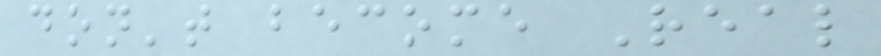don't become Real
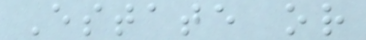Estate or
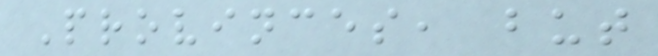Provinces, but
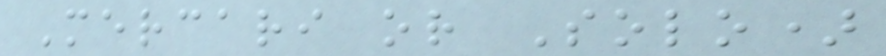Mercari or Solo)
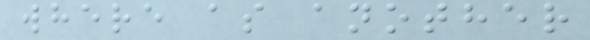where as another
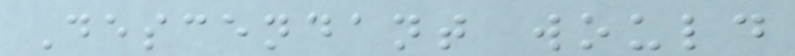Descendant would
